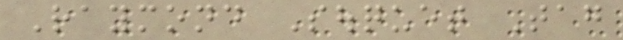Raymond Souquet Tag
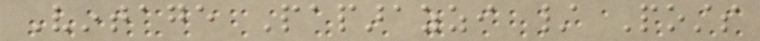Vintage Paparazzi / Posts
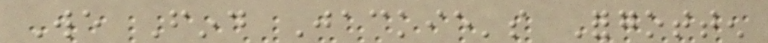We Find Jackie's Forgotten
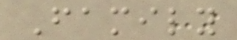Family
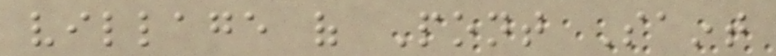village of Pont Saint
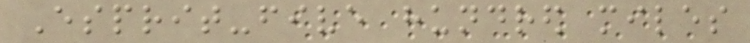Esprit-five hundred miles
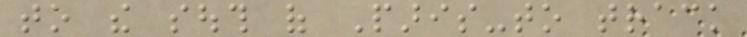to the south of Paris-to track
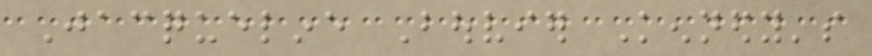Jacqueline Bouvier Kennedy's
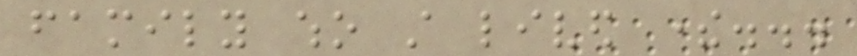family who still lived there...
